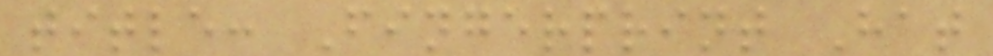title: Fingerprint Hat
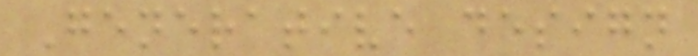Generative design
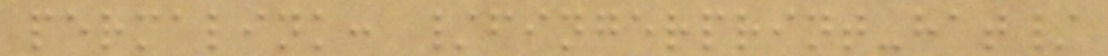permalink: /fingerprint-hat/
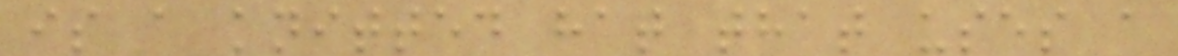is a knitted hat that uses a
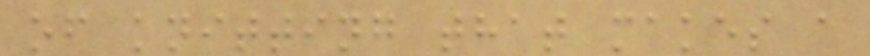of knitting that makes a
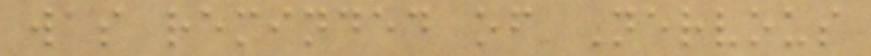was reminded of Nervous
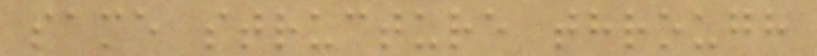same structure through
